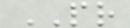PR
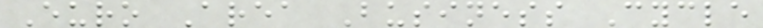Euro Area Business Cycle
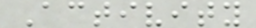Activity
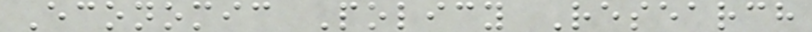Economic Policy Research
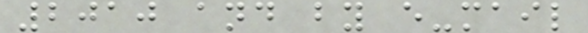2010 and by e-mail
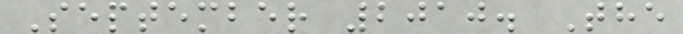September 2010. The
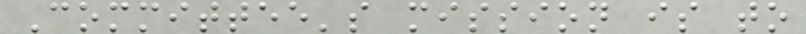Committee's mission is to
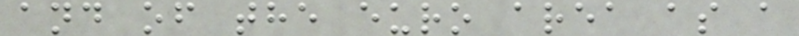and of the euro area as a
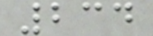234
